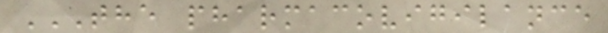THE PHARMACOVIGILANCE
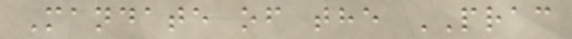Mandate of the PRAC
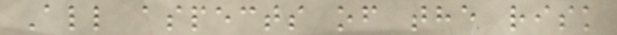All aspects of the risk
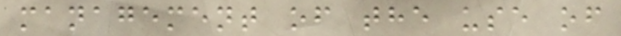management of the use of
